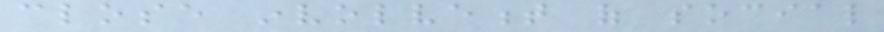close involvement of social
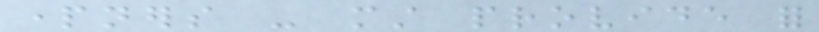partners - must provide for
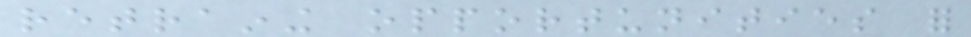retraining opportunities for
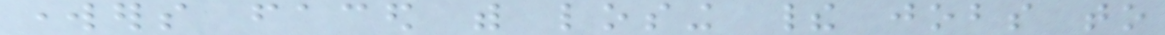workers faced with losing their jobs to
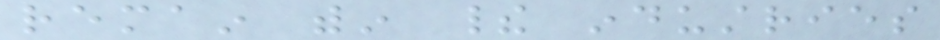remain within their industries
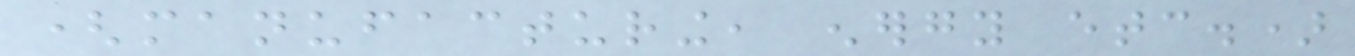(manufacturing, energy etc.)
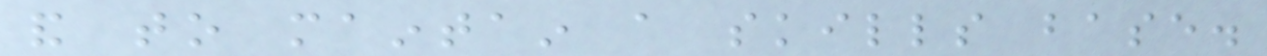and to maintain a skills base.
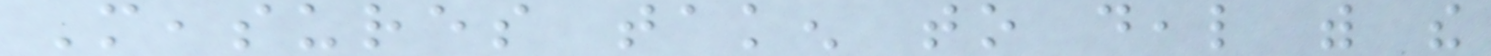Measures taken to deal with the
